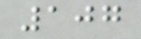107
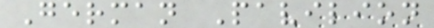German Pavilion
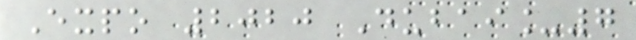Expo 2020 Dubai_7
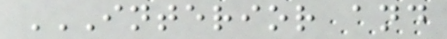INTERIOR AND
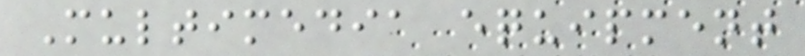Multimedia equipment
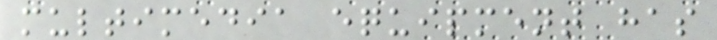multimedia equipment has
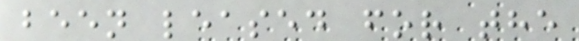been leased for the
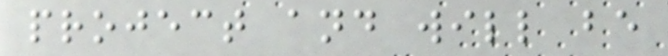project and will be
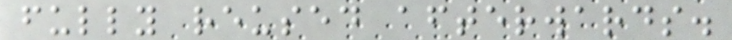fully reused afterwards.
